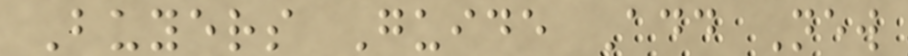Buyers Guide Add New
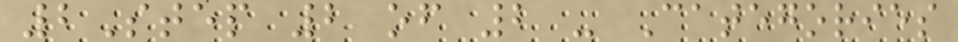2Step 2 of 2 - Categories
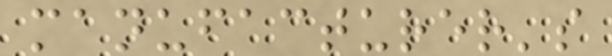manufacturer's
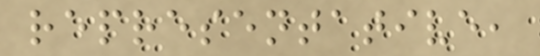representative,
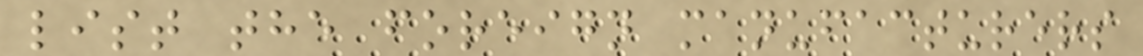list the foreign manufacturers
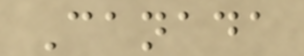Canada
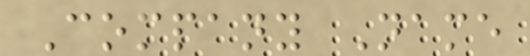Company Name
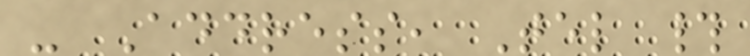- Address, Tel #
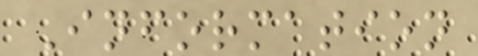Information
